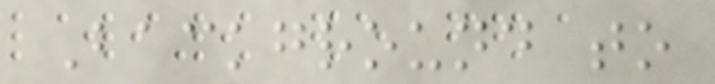Background to
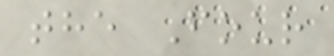the Four
